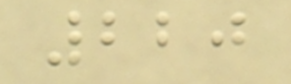220
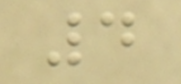4
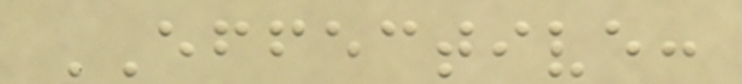EFFECTIVE:
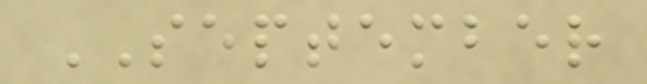SEPTEMBER
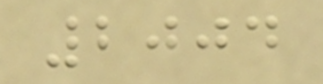2004
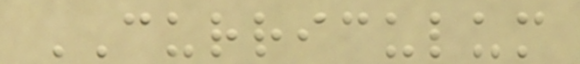CURRICULUM
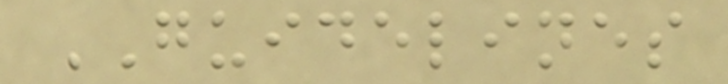GUIDELINES
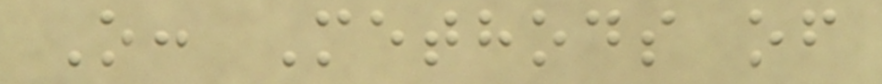O: Methods of
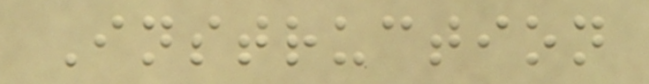Instruction
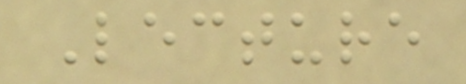Lecture
